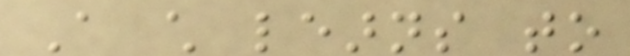A child learns to
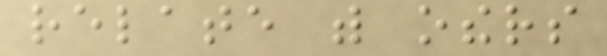relate with others
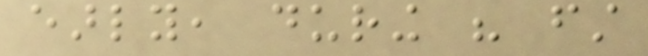early, during his first
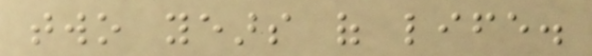two years of life.
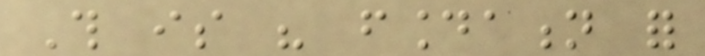This is his foundation for
